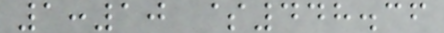1:10 $448.36
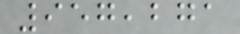957,271
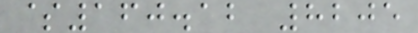$160.12 8205
